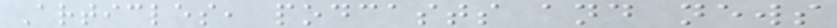Articles, podcasts and news
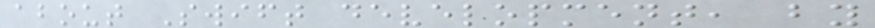about Swift development, by
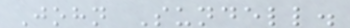John Sundell.
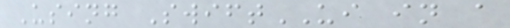Using SwiftUI in a
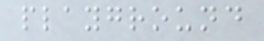playground
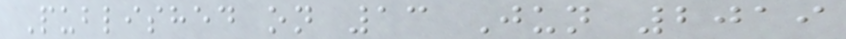Published on 13 Jun 2019
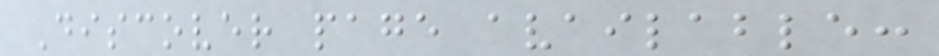Discover page available:
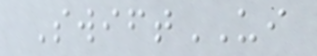SwiftUI
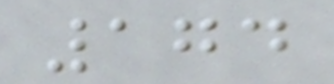174
